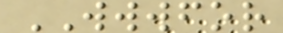WWWFOR
